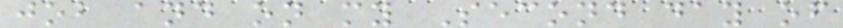job and on my Second day of
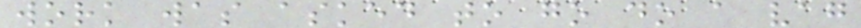work was asked to go do a vag
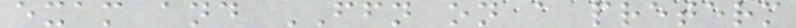exam and FFN on a preterm
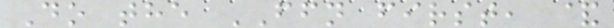Do the FFN first, &
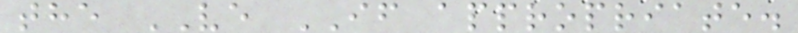the VE IF appropriate.
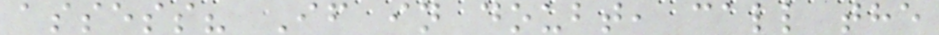assess? If in doubt, call the
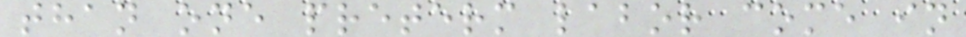than one preterm labor come in
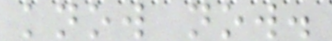know now.
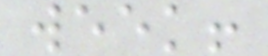week!
